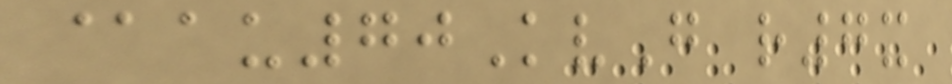@au70KvG r7x
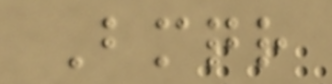Bmqr
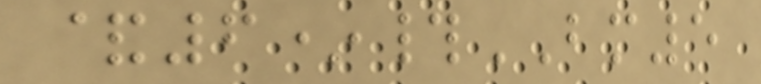&6*#BM5
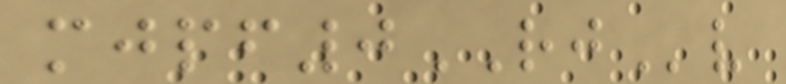mjpf0RJv
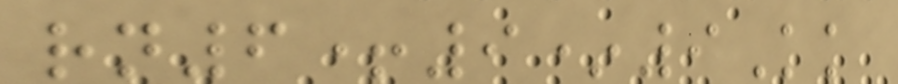rn6+9*9Kk
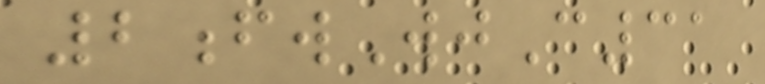2fwWjC31
